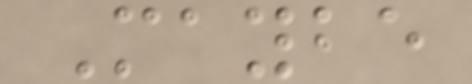Maybe
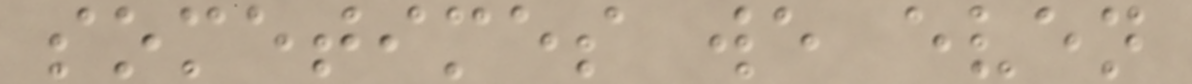sometimes we even
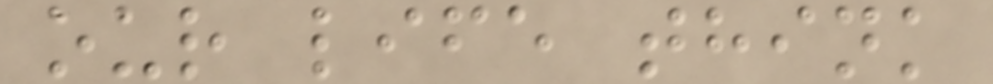our life think
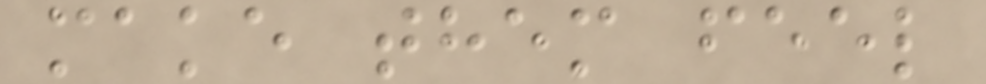make them feel
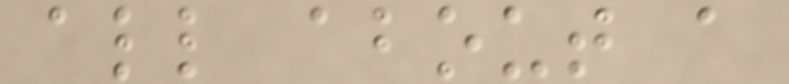all about a
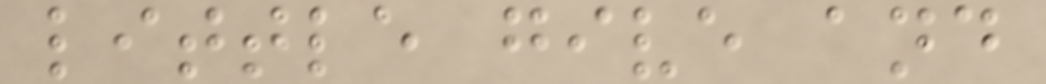little give and
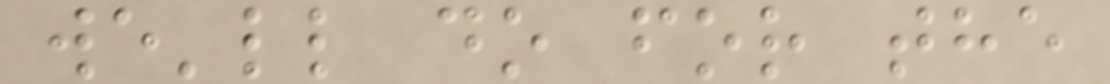we'll do for the
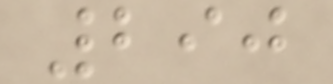290
